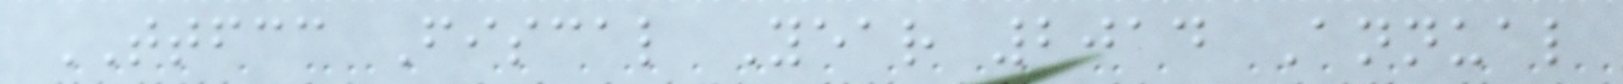TTFCC Fiscal Year 2014 Annual
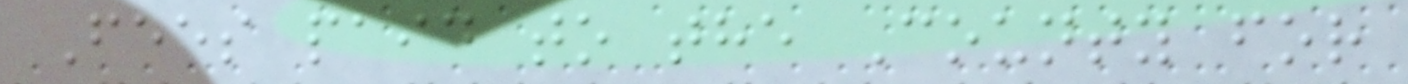Fees paid to the County for
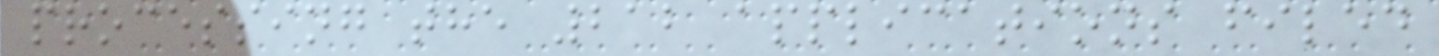processing the 212 applications filed
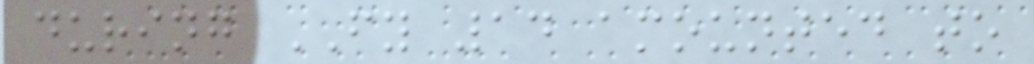during FY 14 amounted to
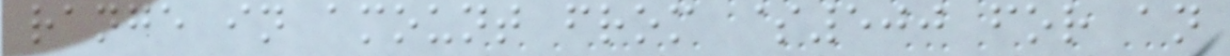range in amount from $500 for an
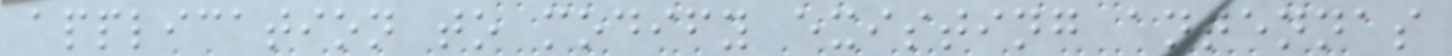application to modify existing antennas
